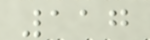117
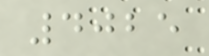4025
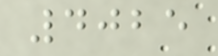4025
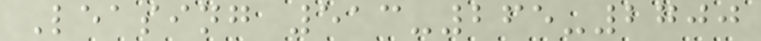Leasing 513-265-2700
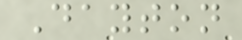Dayton
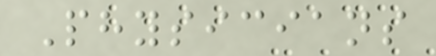Physicians
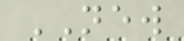NEW
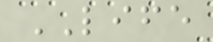LIFE
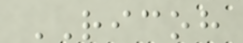RICOH
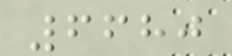6680
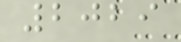2029
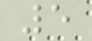5
